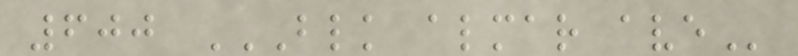600 BLK ALMAR AVE
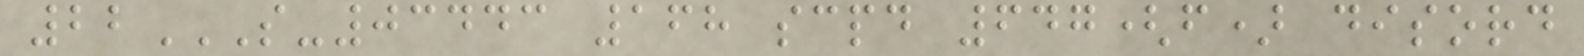22S-03443 168 SCPD 647(F) DISORD
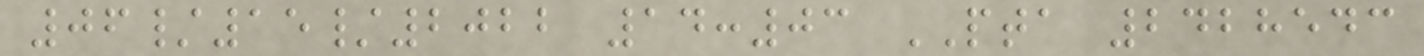06/15/2022 14:03 PTA 2428543
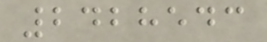2428543
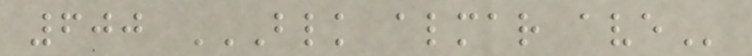600 BLK ALMAR AVE
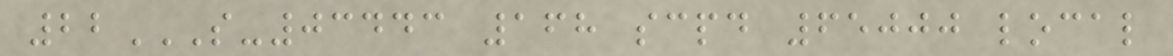22S-03443 168 SCPD 65000 LOCAL
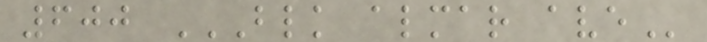600 BLK ALMAR AVE
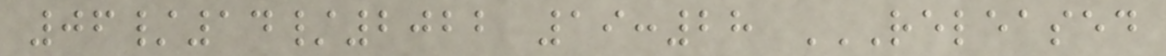06/14/2022 19:28 RELEASED
